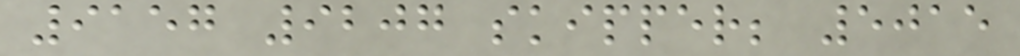9157 9207 skipper; 5015
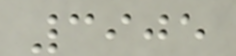3905
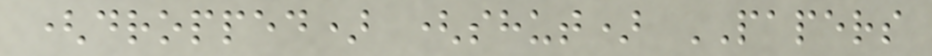(dropped) (shut) PAPERS
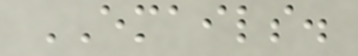EMAILS.
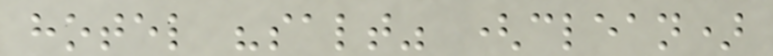hotel "salt" (clean)
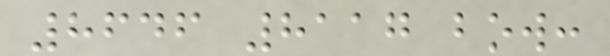8646 8117 bow:
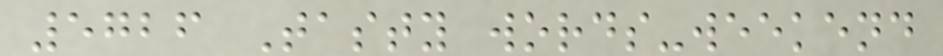5726 Tasty words-weekend
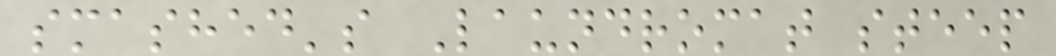smashed's Laundromat steep
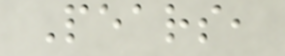Pears,
